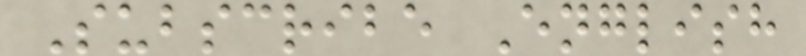Subscribe English
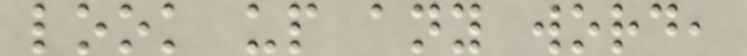look up any word,
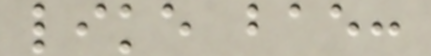like bae:
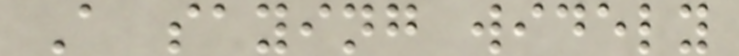A saying widely
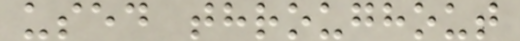used throughout
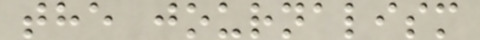the journalism
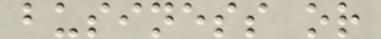business or
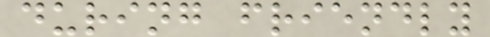during friendly
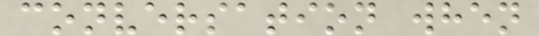conversation when
